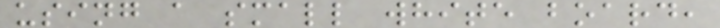using a small white board,
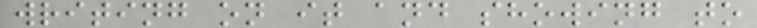writing on it and showing to
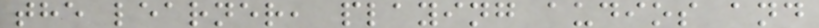the learner, playing audios and
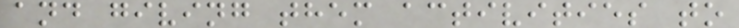and giving them activities to
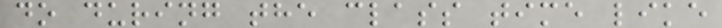do during the class time like
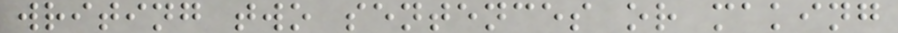writing two sentences or making
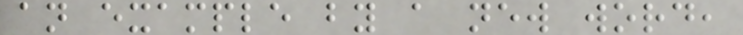an example by a new word,
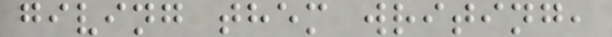giving them writing,
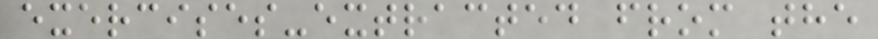exercises-extracted from the
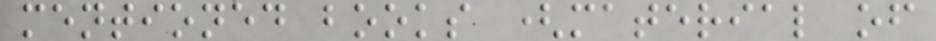mentioned books (material of
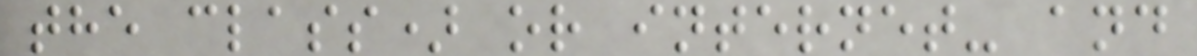the class) or internet- and
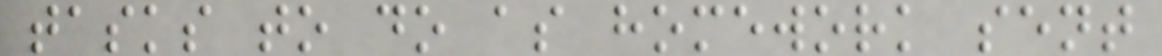tasks to do as homework sent
